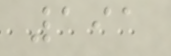191
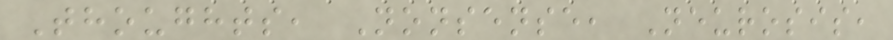Thoughts, Nonsense, Neurosis,
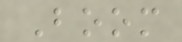Boom
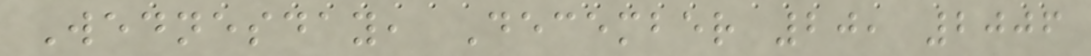Wednesday, December 20, 2006
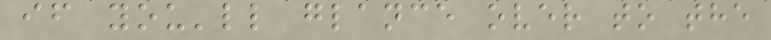if you'll glance over to the
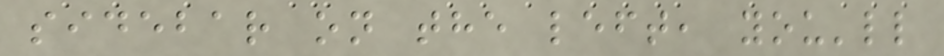sidebar on the left, you'll
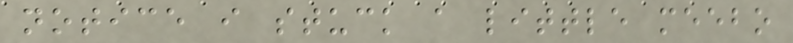notice i stuck a little meebo
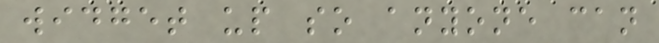widget up so anyone can
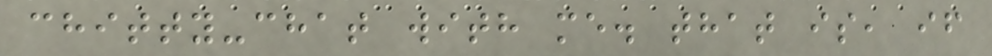chitty-chat with me. that is, if
